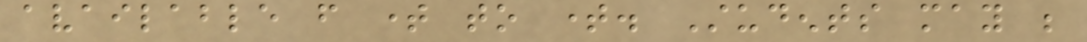available from time to time. Students may be
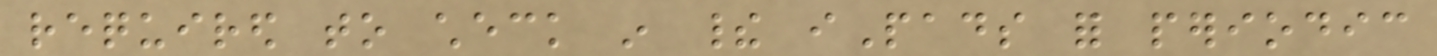required to check in their iPads for periodic
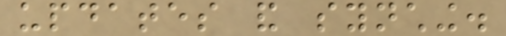updates and synching.
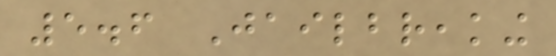5.6 Jailbreaking
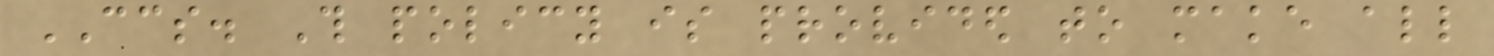CCS. This policy is provided to make all
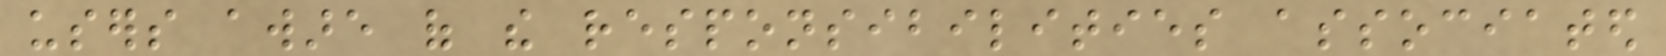users aware of the responsibilities associated
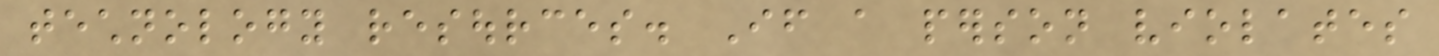technology resources. If a person violates
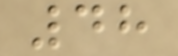48
